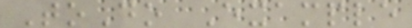ToDo Example
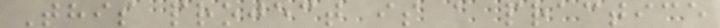This project is a practice
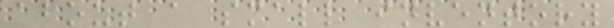about a small inventory
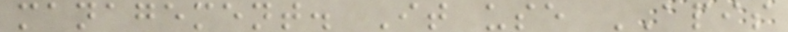management. It use APIS
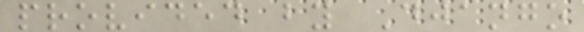provided by Django
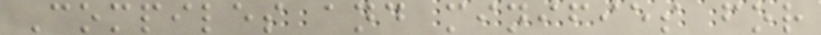Compiles and minifies for
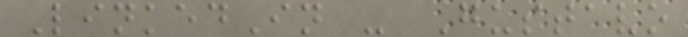LinkedIn - Gustavo
